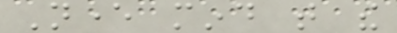Never mind that the
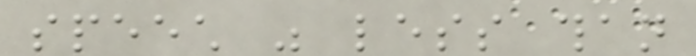speech was less than
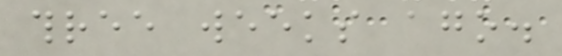three weeks ago.
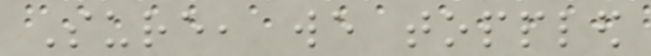Sure, we toppled
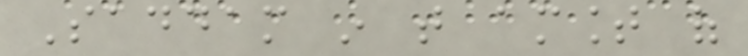Saddam in that amount of
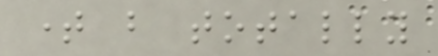time but totally
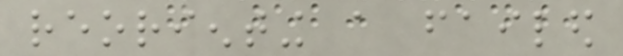reorienting a failed
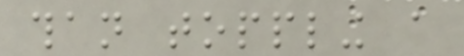than toppling a
